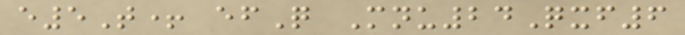e5T+ efQ Mnu24Qxf6
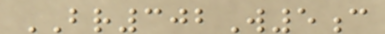BR302W5c
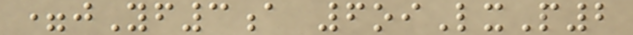=jYf3a 6oiLxP2
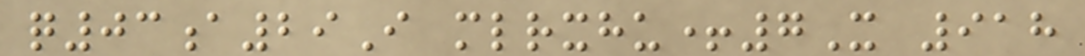q03a29I mlrxhu+7X 918
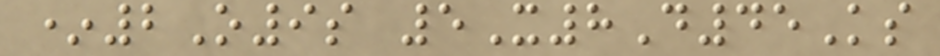*2O9s 5X8D45Ks
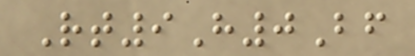Rt9H0Bf
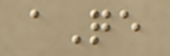aQe
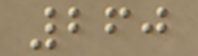260
